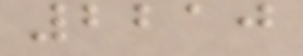2210
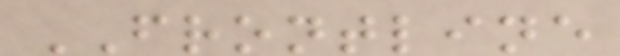FRONTLINE
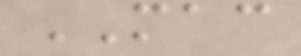MAC
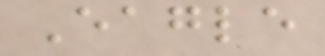Eagle
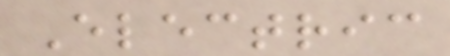Electric
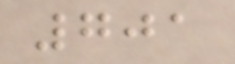701
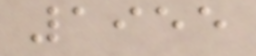1955
